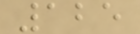125
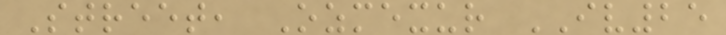Street, Ozmexur IV25
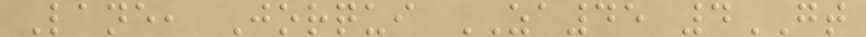Lane, Jorqui ZA45 4GT
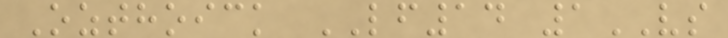Ozthoick LF14 1VS
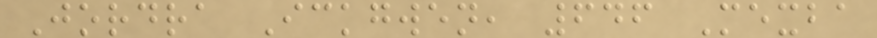Jordra Ickgwen, 646 Mexba
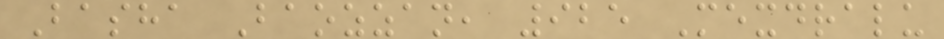Basha Baozzan, 925 Mexdralu
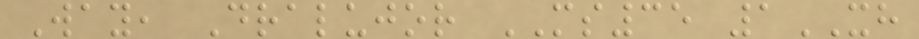Way, Dralujor MS35 1XH
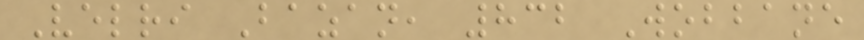Velri Bazan, 832 Wobbane
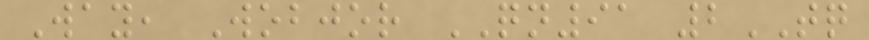Way, Wobjor QN91 2TQ
